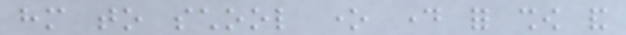him to school one day for show and
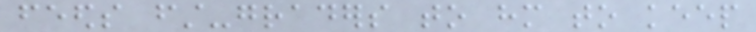feeds first-graders to him to keep
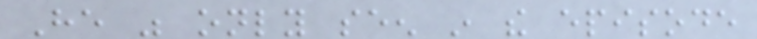He was only seen in the episode
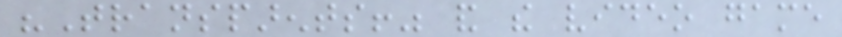"Transparents!" and the video game
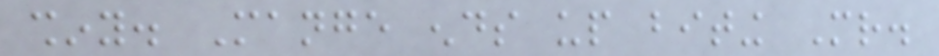shiny. Mange ends up biting Mr.
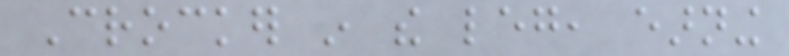Crocker in the leg, earning
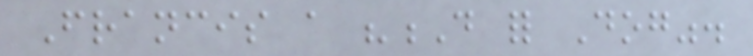Francis a "D for Dog".
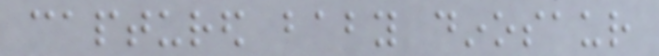captured baby dinosaur
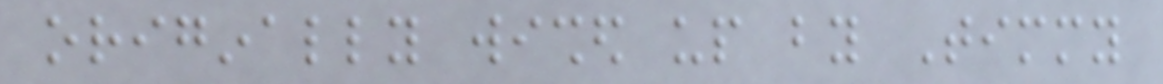originally wished up by Timmy
